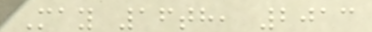May 16th, 2013
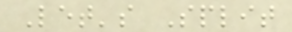Let's Split
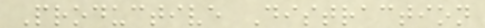Productive Distraction
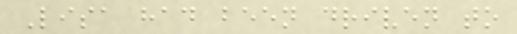Lisa had been driven to
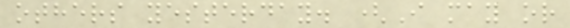others yesterday. (I may or
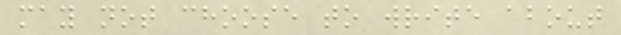may not choose to write about
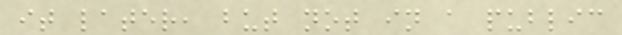it later, but not in a public
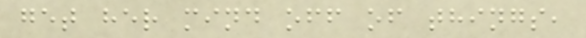get her mind off of things,
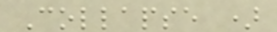Collapse )
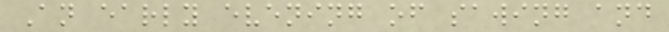An early evening of sawing and
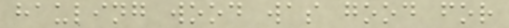hauling wood was good for
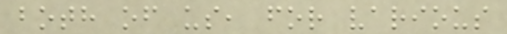both of us, for various
